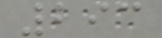293
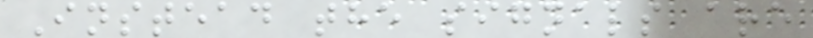Instead the signals are
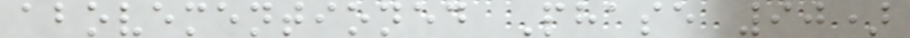abovementioned Phase 90)
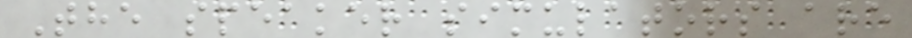The speaker simulators are
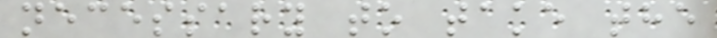necessary to take the
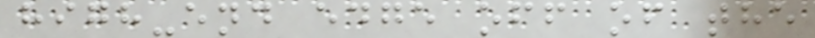high-end edge off of the
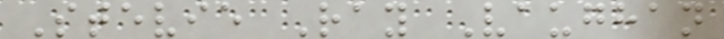Stevie Ray Vaughan
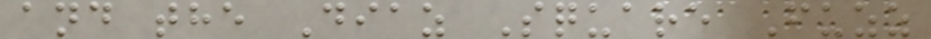and the Diaz Square Fuzz
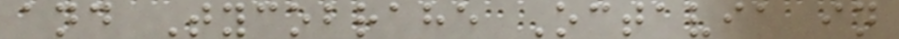and Tycobrahe Octavia in
